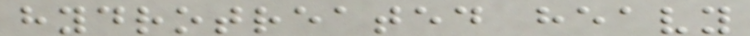hydrotreated heavy
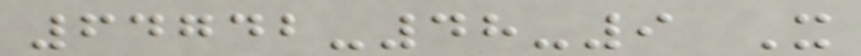64742-48-9 X
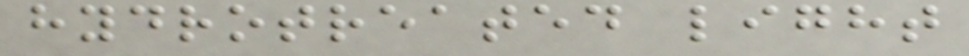hydrotreated light
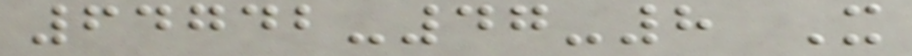64742-47-8 X
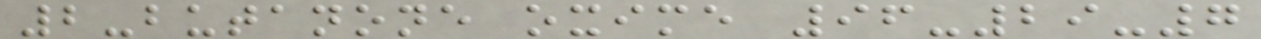2-butanone oxime 96-29-7
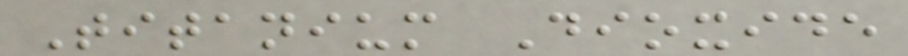Titanium Dioxide
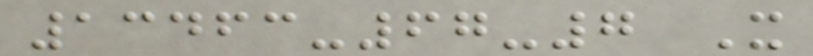13463-67-7 X
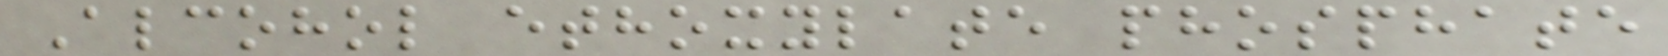Alcohol ethoxylate phosphate
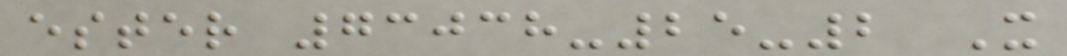ester 73038-25-2 X
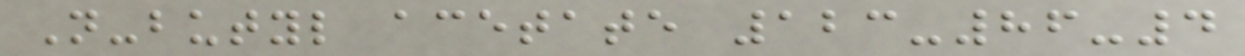N-butyl acetate 123-86-4
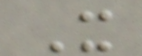X
